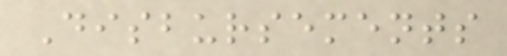Disbursements
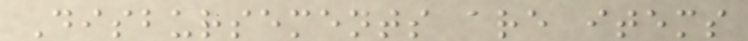Disbursements are items
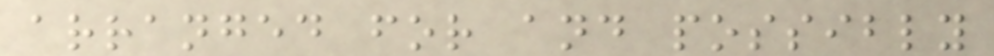arranged for and possibly
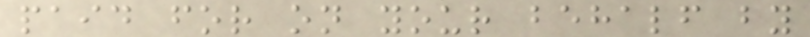paid for on your behalf by
